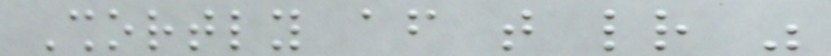Shortly after that letter was
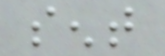sent
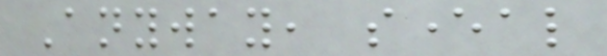Anyway, several
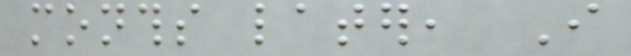months later, I
